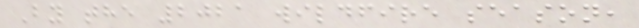By the 2021 wildfire season,
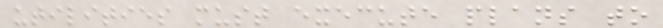utilities must execute plans to
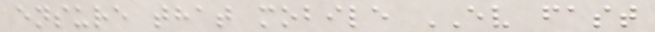ensure that mobile EV fast
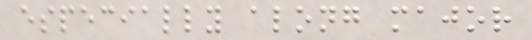especially along major
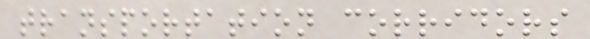transportation corridors
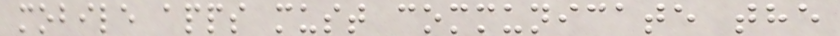mobile apps must communicate the
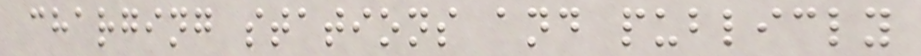charging stations and publicly
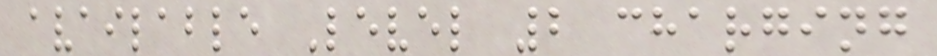available Level 2 charging
